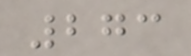273
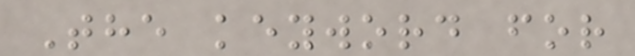The keyword for
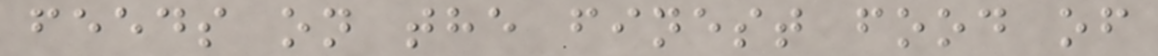feeds on the finest food of
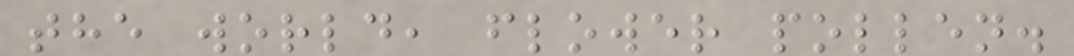the world, flower pollen.
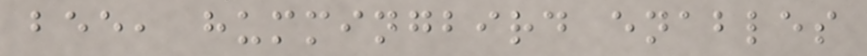bee, hummingbird enables
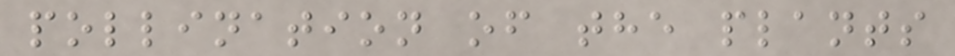pollination of the plants
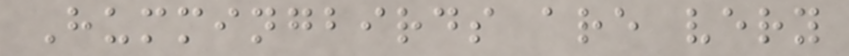Hummingbirds are very
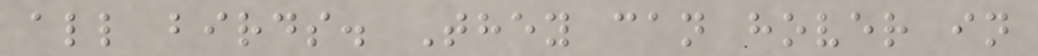all birds. They can hover in
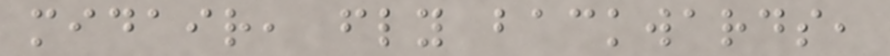midair, fly backwards,
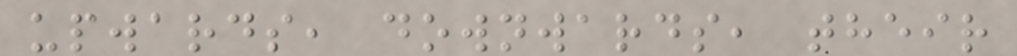upwards, downwards, their
